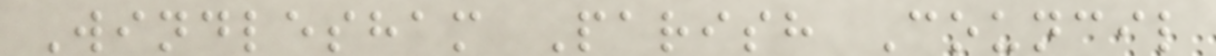Windlesham Parish Council
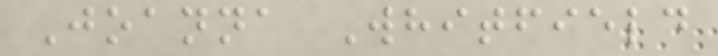Joanna Whitfield
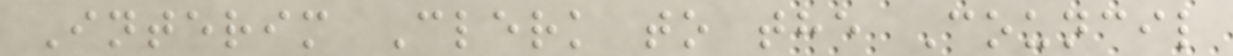Interim Clerk to the Council
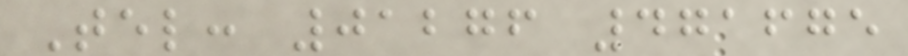Tel: 01276 471675
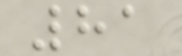81
